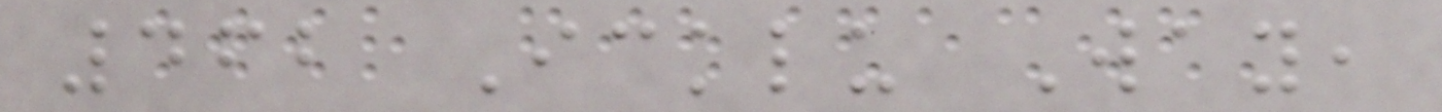462 Icklu Way,
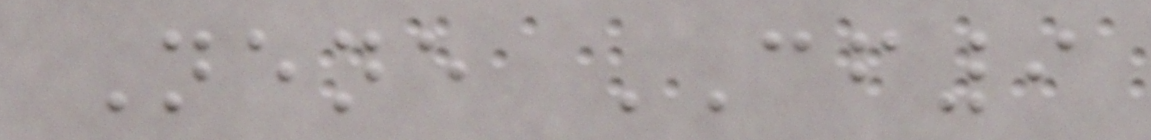Nene CF9
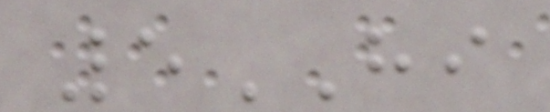5HI
